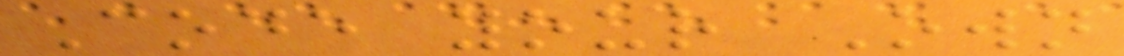Code your Own
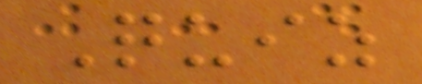Quiz
